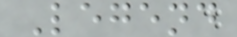Legend
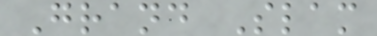Grand Slam
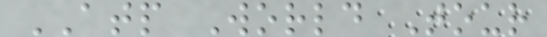ATP World Tour
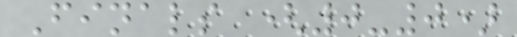Finals (0-0)
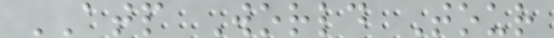ATP World Tour
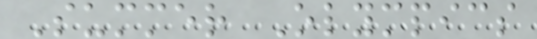Summer Olympics
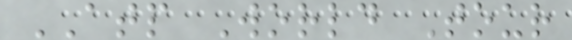ATP World Tour
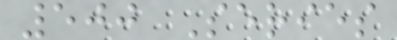500 Series
